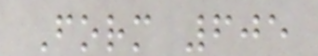Form 605
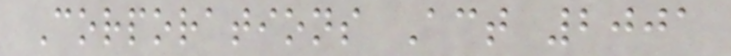Corporations Act 2001
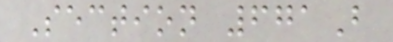Section 671B
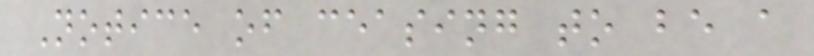Notice of ceasing to be a
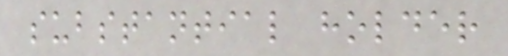substantial holder
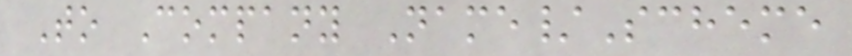To Company Name/Scheme
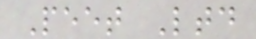Peet Ltd
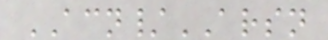ACN/ARSN
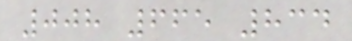008 665 834
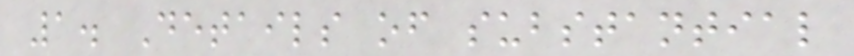1. Details of substantial
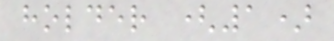holder (1)
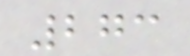273
